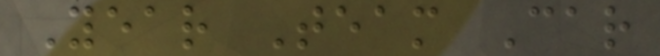Year Team Car
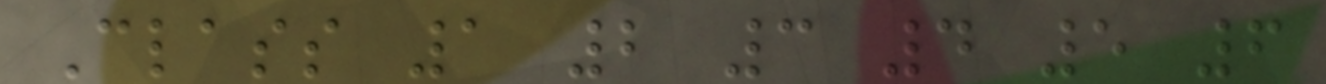Class 1 2 3 4 5 6
